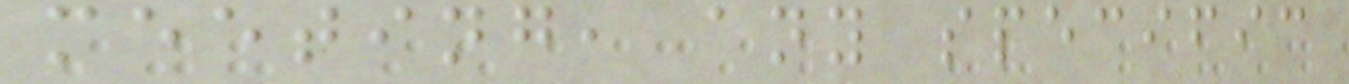meeting, any specific
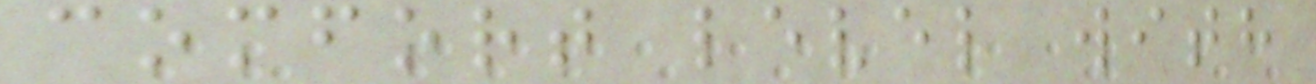comfort level with
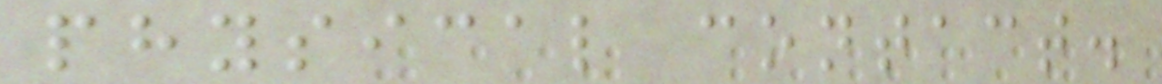physical contact.
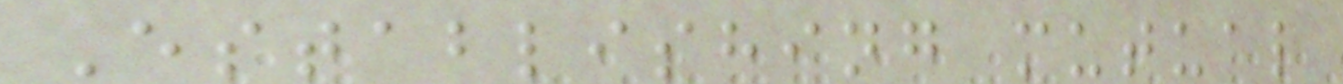Establishing mutual
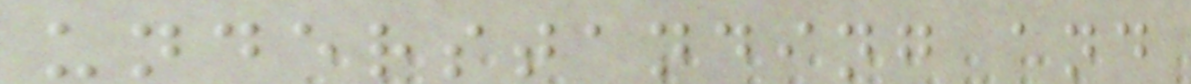understanding and
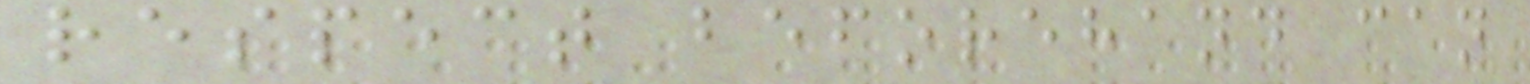respect beforehand can
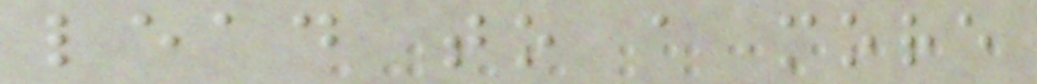lead to a more
